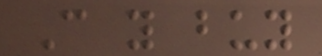Can you buy
